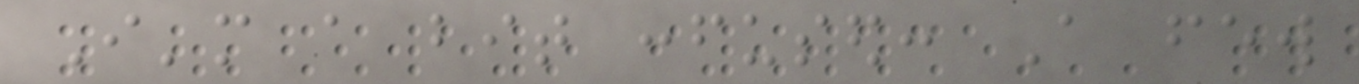I'm a bit confused: A few
